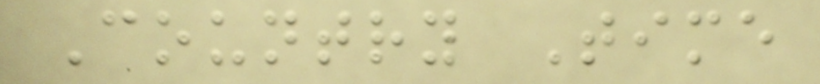Country Time
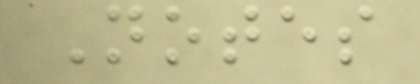Notes
